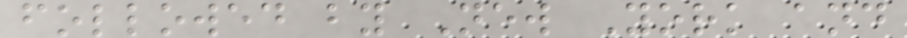followed by New York and
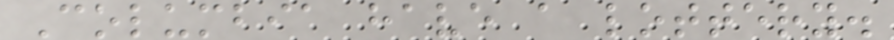Columbia have a lottery.
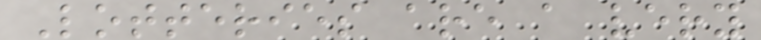Lotteries are a very
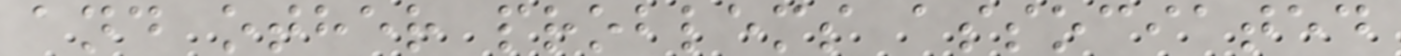and other problems associated
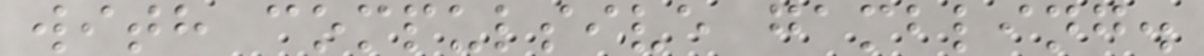with compulsive gambling.
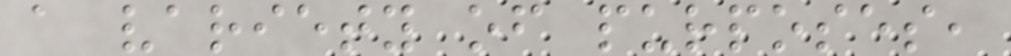a variety of purposes,
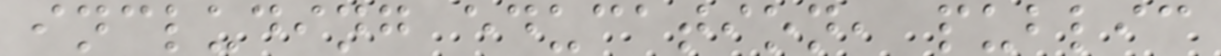including education, public
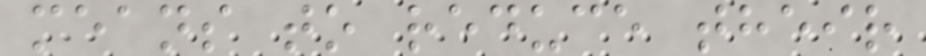means to reduce their
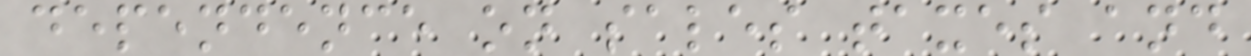dependence on sales taxes and
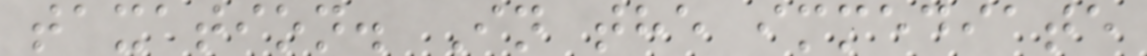taxation. In the immediate
